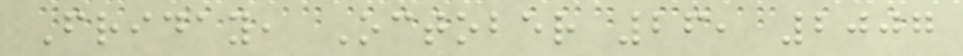Friday, October 26, 2007
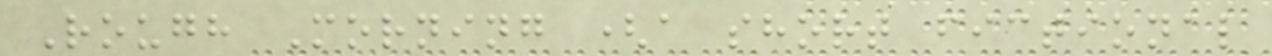Rough Morning (a short fictional
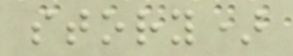story)
